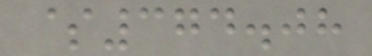$374.08
